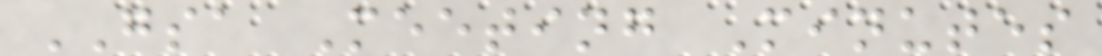GSA Meeting Minutes
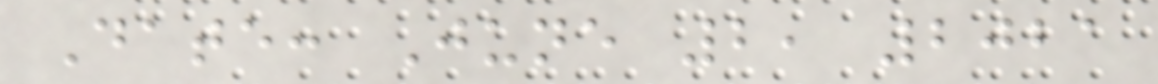Date: June 2, 2021
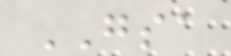GSA
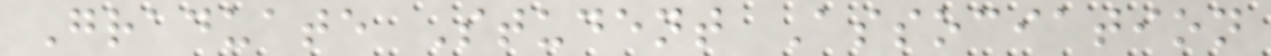Graduate Student Association
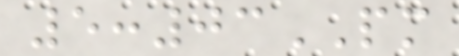5:03PM
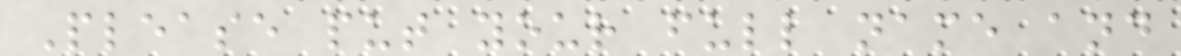Please put your full name and
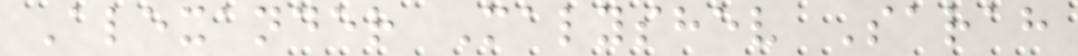Alexander Malyshev Sarah
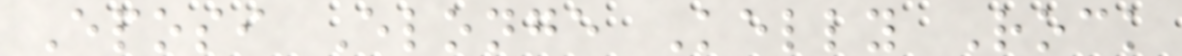Eposi Elonge Kelly Rock
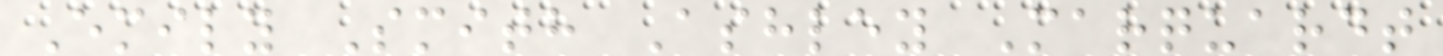Emily Smith Ashley Marquardt
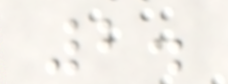2.
